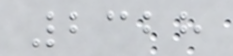2328
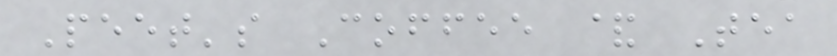Peet's Coffee & Tea
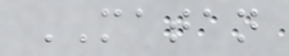MATAN
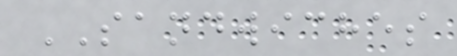SANDWICHES
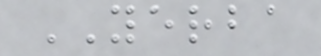YERBA
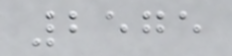2575
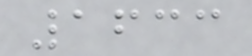1633
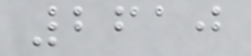2610
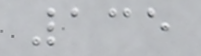135
